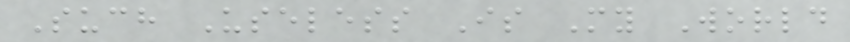Such Useless Is My World
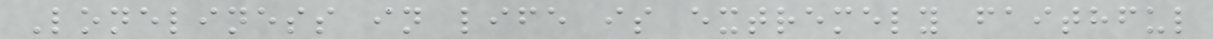Loneliness in life is extremely faithful
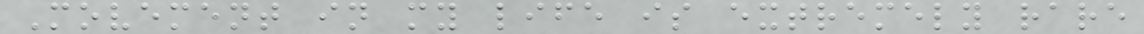Movement in my life is extremely rare
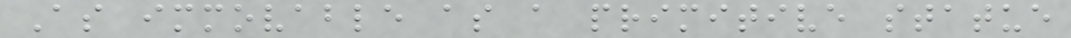As immovable as a primitive statue
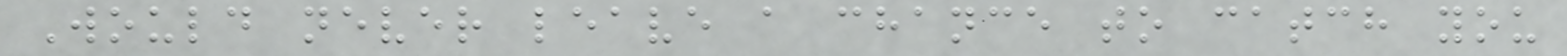Would never leave a chance to catch you
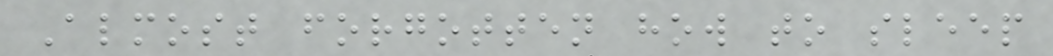Almost forgotten how to sleep
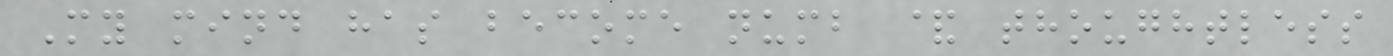My mind has become numb & thoughtless
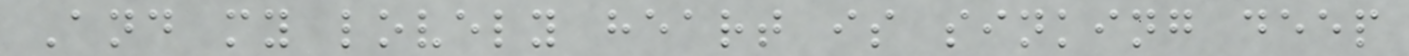And my lovely heart is sinking deep
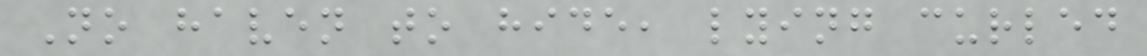No haven to hide, lying curled
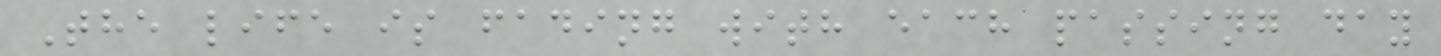The life is fading with each passing day
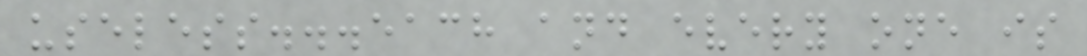useless...each and every one is
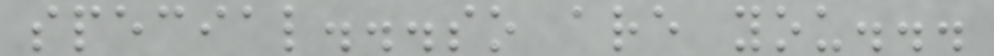special...so are you...
